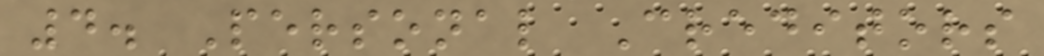4. Personal Creditors
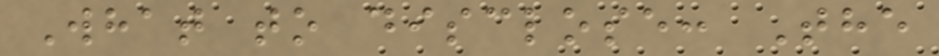What to disclose: The
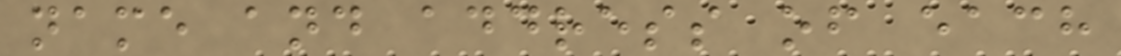name and address of each
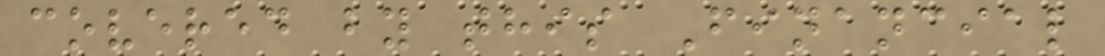covered by this Financial
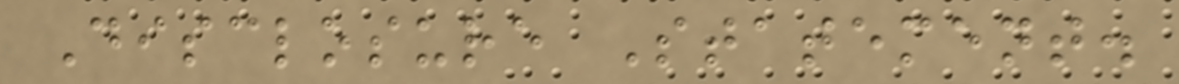Disclosure Statement.
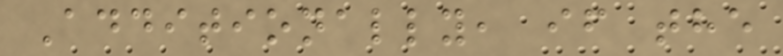Additionally, if the
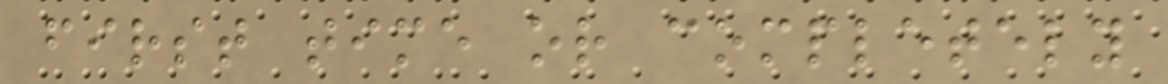first time or completely
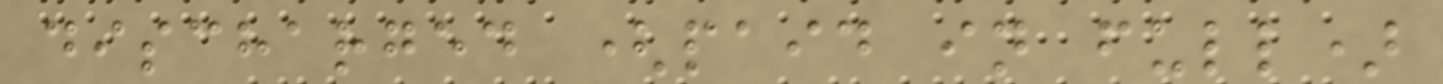discharged (paid in full)
